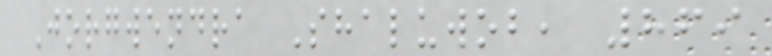Jorgwendra Shaluwob, 869
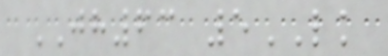JH63 5LK
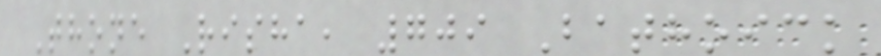Thone Risha, 709 Bathoick
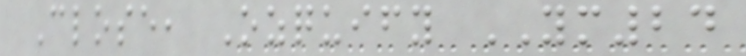Close, Ozquify YM24
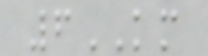6KM
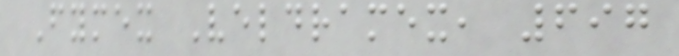Fymex Veldramex, 697
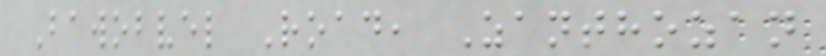Bawobvel Road, Zanthozan
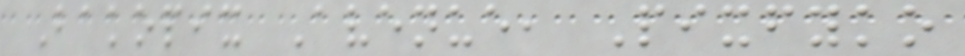Bakopix Avenue, Pixfyko
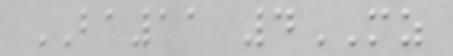BA11 4MZ
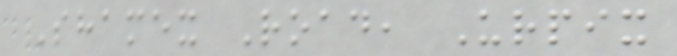Shamex Road, Urpix
